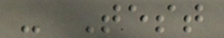- Test
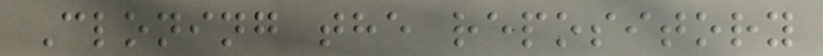Cloning the repository
